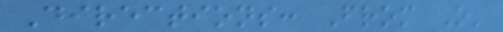Directions: From O'
